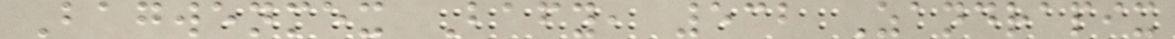Bagwenmex Bafy, 532 Zandrapix
